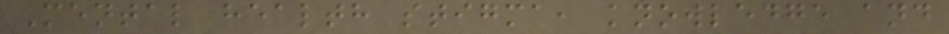Mental health stigma, knowledge and
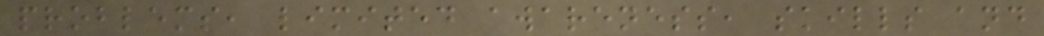problems, limited awareness, skills and
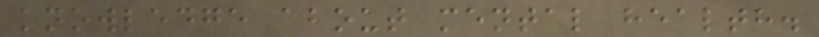knowledge about mental health.
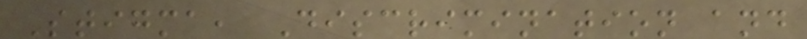Stigma, Discrimination and
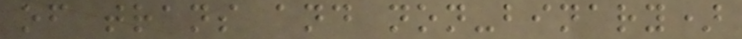of trans and non-binary)
